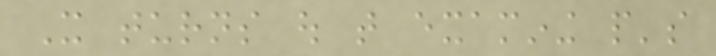It turns out that examining people's
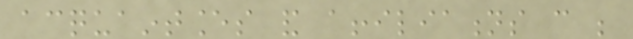acquaintances and affiliations can be
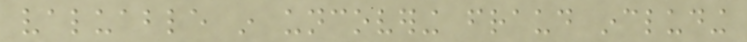valuable in uncovering fraud including
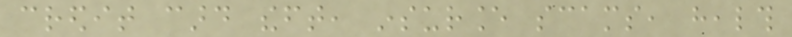credit card theft, insurance scams, health
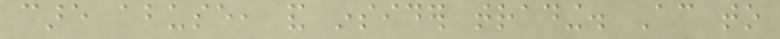care abuse, and insider trading. According to
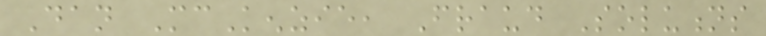Dan McKenzie, Fraud Solutions
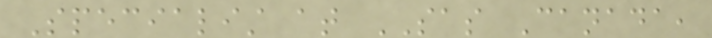Specialist at SAS Canada,
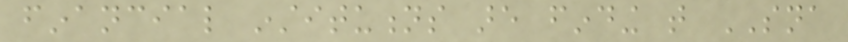financial institutions are finding that SNA
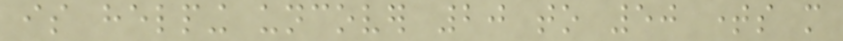is helping uncover 20 to 50 times more
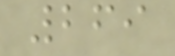269
